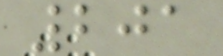201
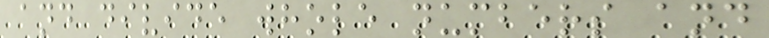and divide whole numbers and
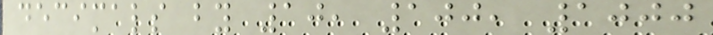decimals by 10, 100, 1000
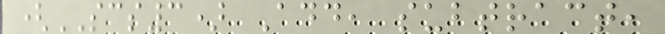(SCS3) Add, subtract,
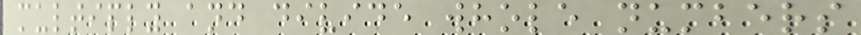multiply and divide whole numbers
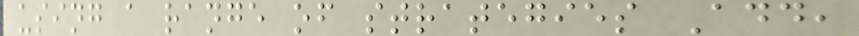using a range of strategies Add,
